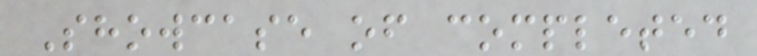Showcase of completed
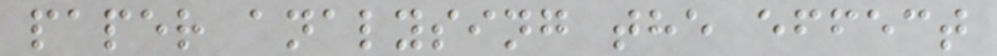paper analysing the effect
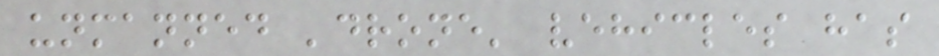unmanned 'drone' vehicles has
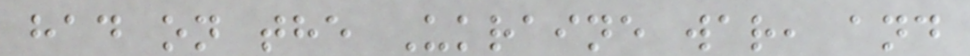had on the Ukraine war, and
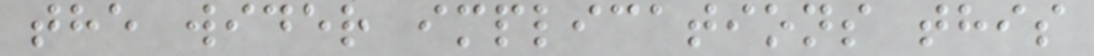the wider implications this
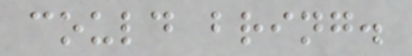could bring.
